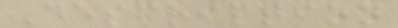Description
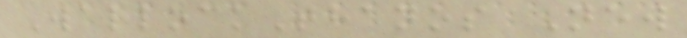WarlockThanos New
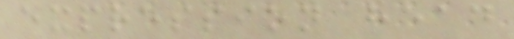expression head
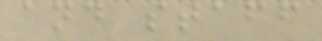and staff
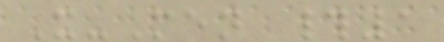X-Men #1
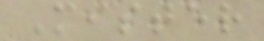Mister
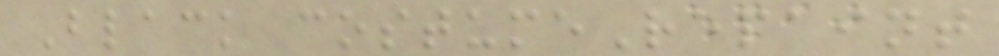Black costumeRepaint
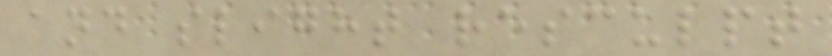and slight resculpt
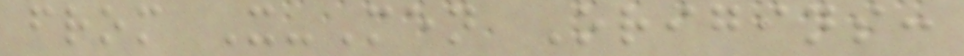from X-Men Origins:
